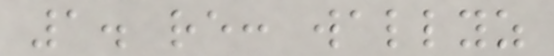1. re: wallyz
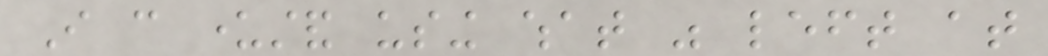I can understand using what was left at
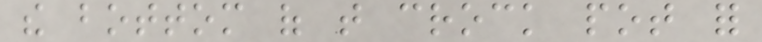the bottom of that crock pot for
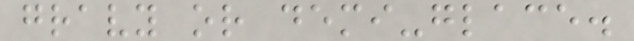gravy or demi-glace.
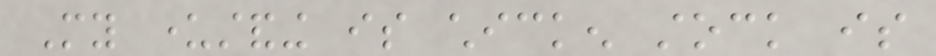My understanding is chicken stock is
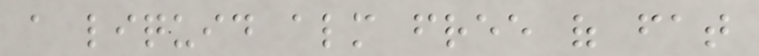a liquid almost free of fat
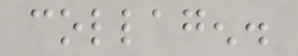collagen.
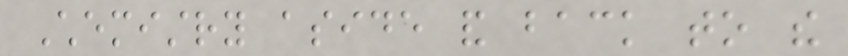Chemistry aside and back to the
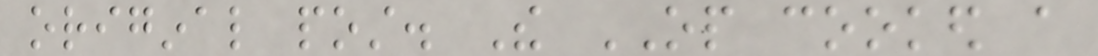original post. The OP cooked a
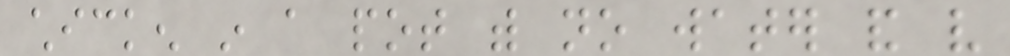chicken in a pot with no water and very
